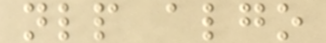nlp algo
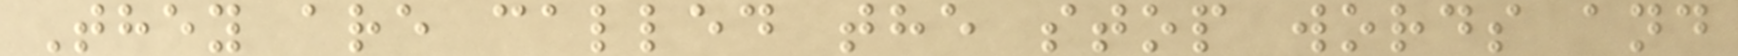They are called the stop words and
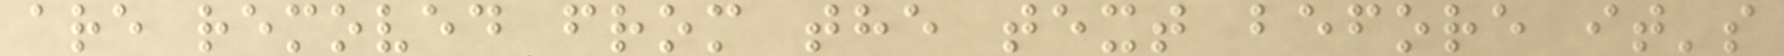are removed from the text before it's
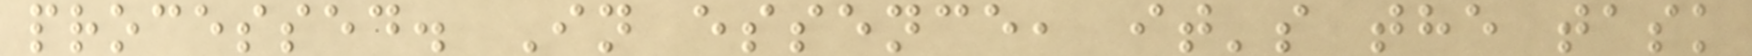processed. In essence, it's the task
